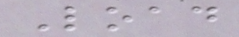Load
